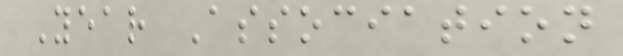Year Association
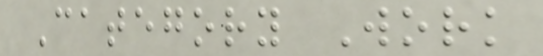Category Work
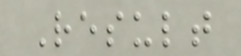Result
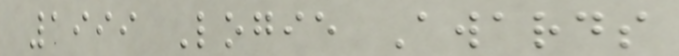1999 Logie Awards
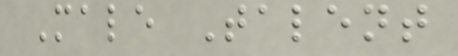Male Talent
